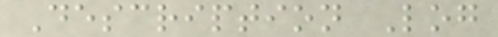Description Log
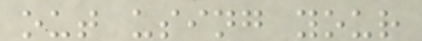out using your
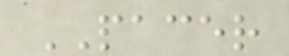PACER
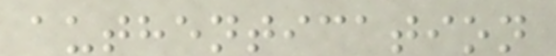authentication
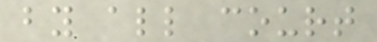by all court
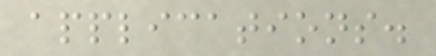applications.
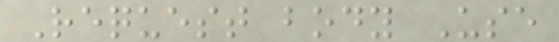Request body Use
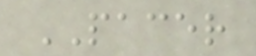PACER
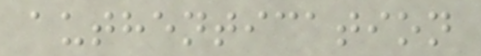authentication
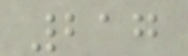217
